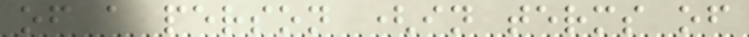of a person (in terms of
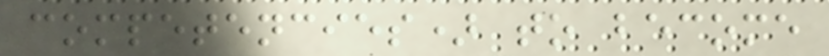competencies) to become
